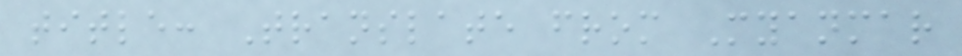title: Translate from Myanmar
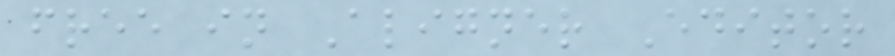free in Aligner Editor
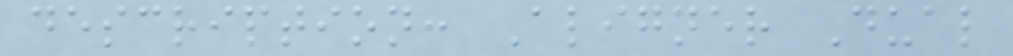description: Aligner Dual
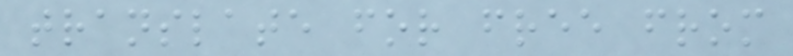translate for free from
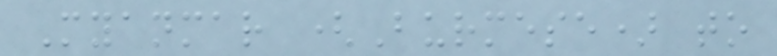Myanmar (Burmese) to
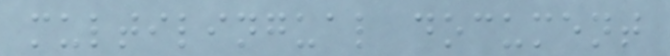multilingual document
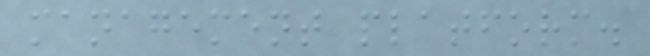management platform.
